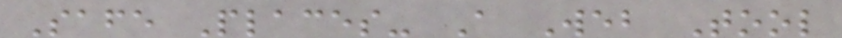Safe Places- A Web Tool
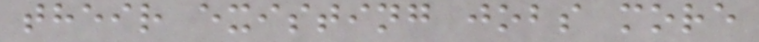their existing jobs more
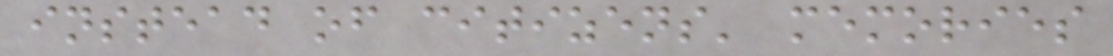instead of citizens' memories
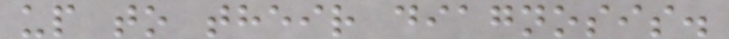up to their diagnosis.
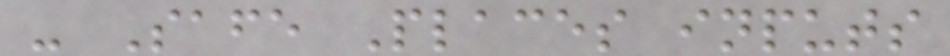- Safe Places inputs
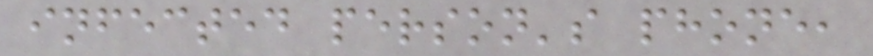infected person's phone,
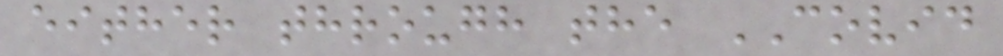either through the COVID
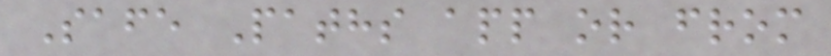Safe Paths app or from
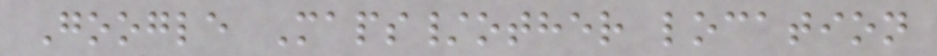Google Maps/other location
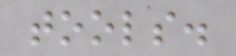tools.
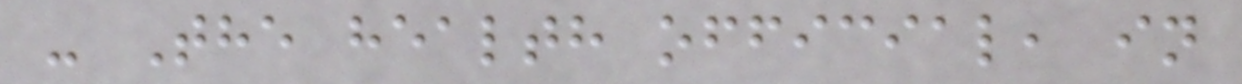- The health official, in
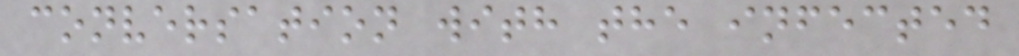conversation with the infected
